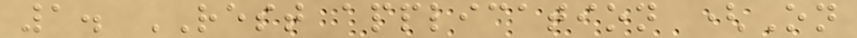1. REST application (On
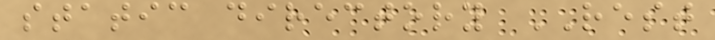static directory REST
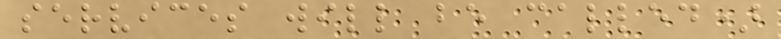services will be called)
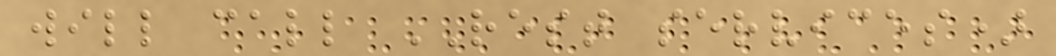will call REST services)
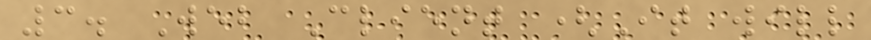3. Web Client (It will
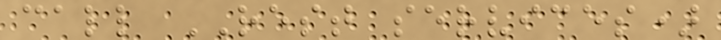call REST services)
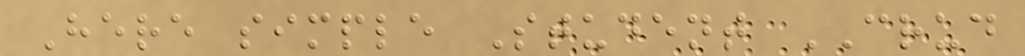Here simple Student CRUD
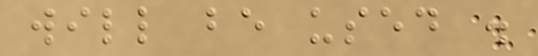will be used .
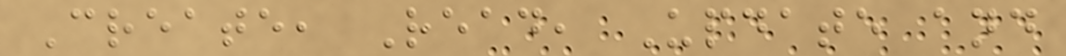Create, Read, Update and
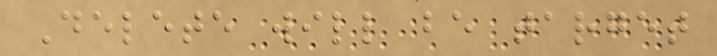Delete will be target
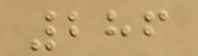286
